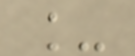_
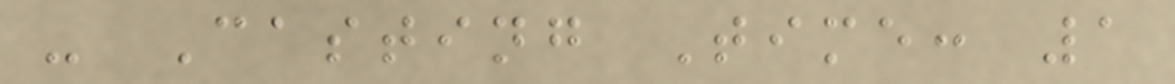- Casting Time: 1
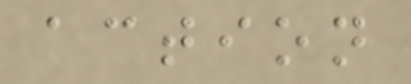action
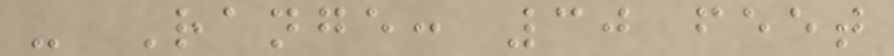- Range: 30 feet
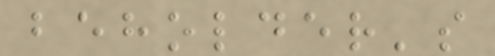beholder's
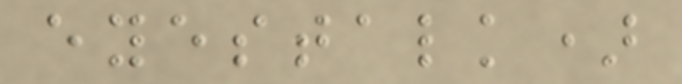eyestalk)
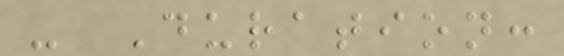- Duration:
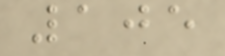105
